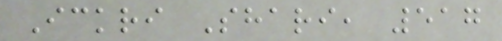Ickri Shari, 517
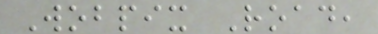Wobpix Road,
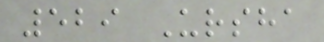529 Ursha
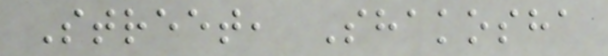Street, Shakosha
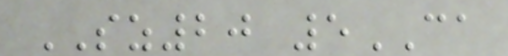SZ20 5CA
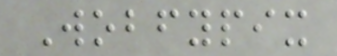Wobfypix
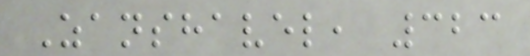Zanshavel, 323
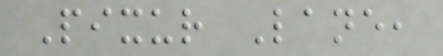Pixur Lane,
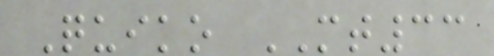Quiko MT33
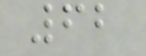62
